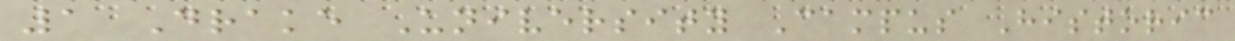1 Drake University Campus Historic
